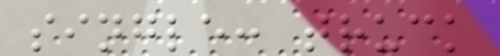single: truck
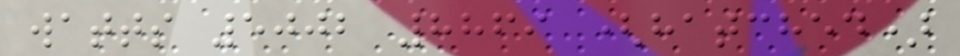watts 5002 8869 (hatched)
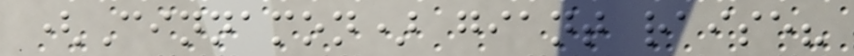(Cinnamon) giant raise?
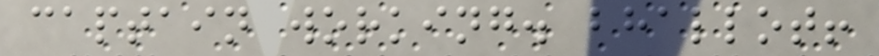captain working. bhallot!
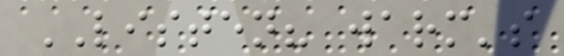LISTEN? warm's
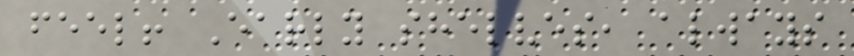feel! Early shelves, always
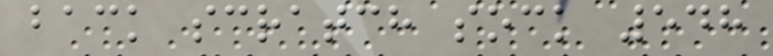back scratch sock 548
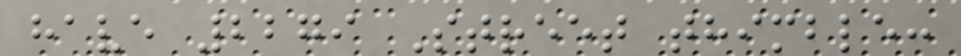have 2279 Street thimble:
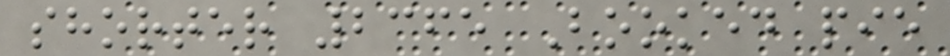shorter 2365 Booked pie
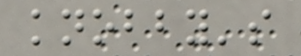knobby's
